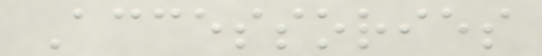Accessories
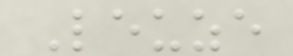Leuze
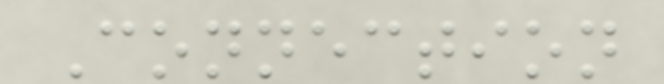Connection
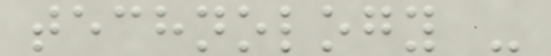technology -
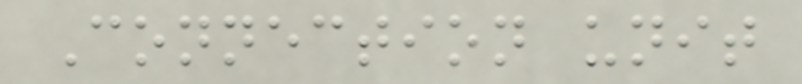Connection unit
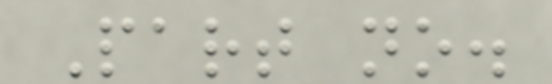Part no.
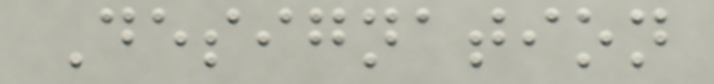Designation
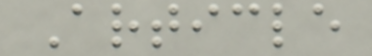Article
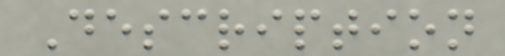Description
